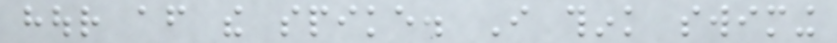hour after the spike. I think swiming
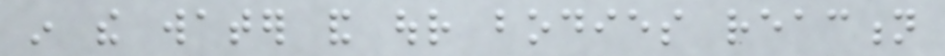in the water and our bodies reaction
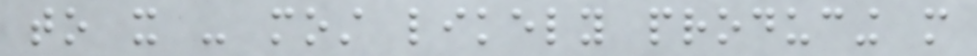to it - most likely producing more
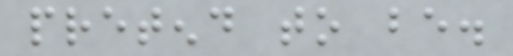pretend to be.
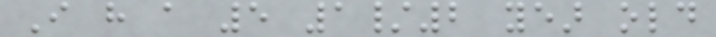I have a 5 1/2 year old
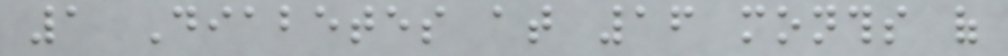1 Diabetes at 16 months of
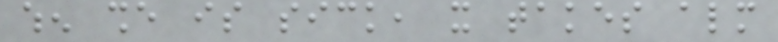when she is sick, it takes almost
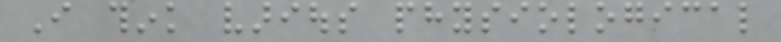I think various physiological
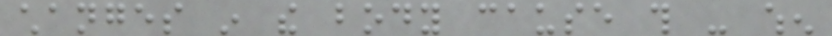changes in the body cause this - when
